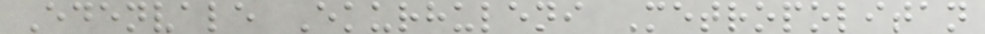Edenvale Ekurhuleni Metropolitan
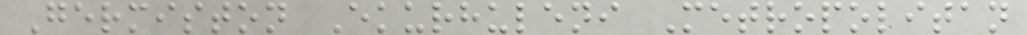Germiston Ekurhuleni Metropolitan
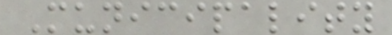Municipality
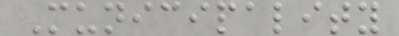Municipality
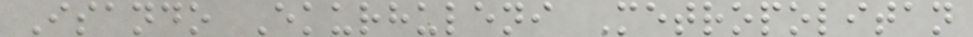Isando Ekurhuleni Metropolitan
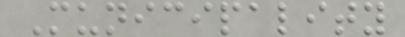Municipality
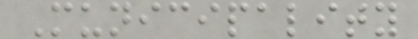Municipality
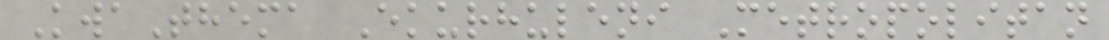KwaThema Ekurhuleni Metropolitan
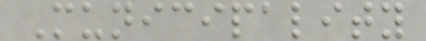Municipality
